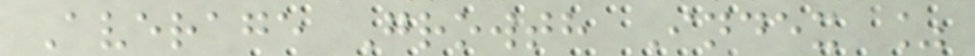Average Growth Index %
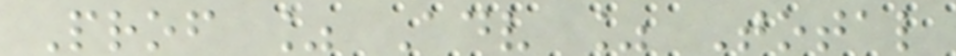Prof % Adv % Total
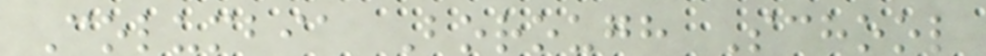Columbia Borough School
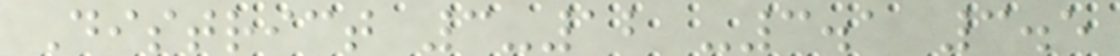District 3-12 -3.1 3.5
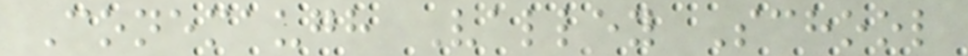Conemaugh Valley School
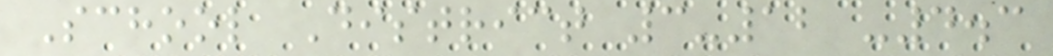School District 3-12 -4.3
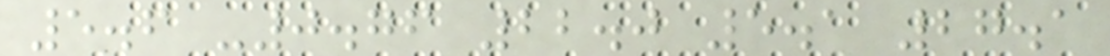5.6 -0.76 22.0 5.1 27.1
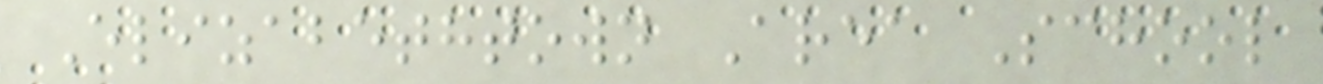Elizabethtown Area School
